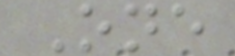One
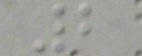2
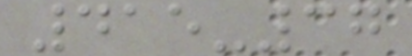415-37
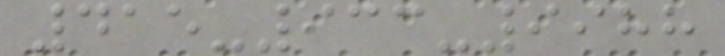415-933-9988
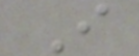I
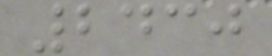2430
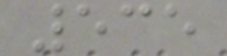535
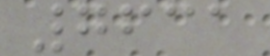7631
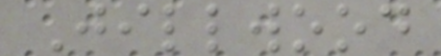Jillwood
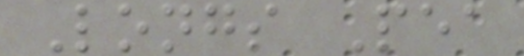Longs Pea
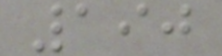190
